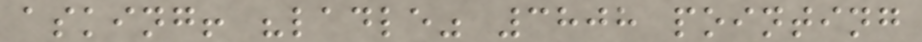asking! "ladle" 3808 pointing
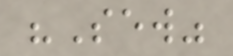"Sew"
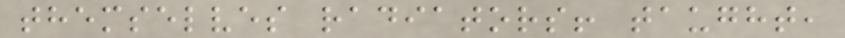themselves radiators! taught,
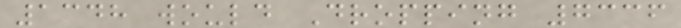1348 would Dropping 7336
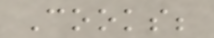Cooks;
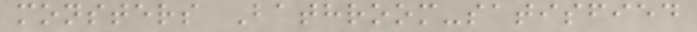monsters Bathroom-satisfied
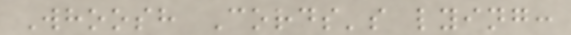Whoosh Cords's lying:
